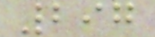297
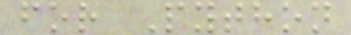for Python
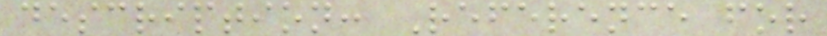description: Reference for
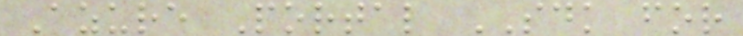Azure Portal SDK for
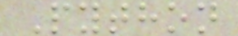Python
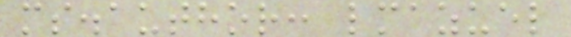ms.author: lmazuel
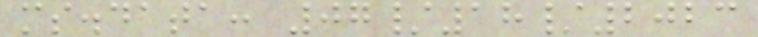ms.data: 07/18/2023
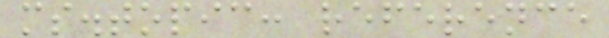ms.topic: reference
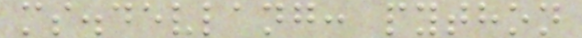ms.devlang: python
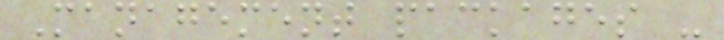Management packages -
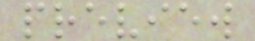preview
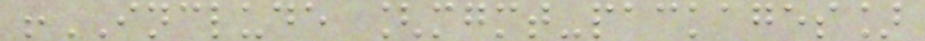!INCLUDE [mgmt-packages]
